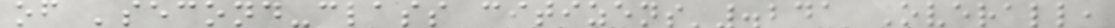of 'second-class citizens'.241 Overall,
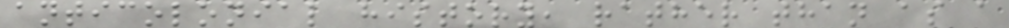anticolonial history, rather than as a
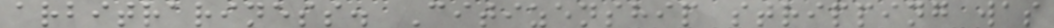arbitrariness. Citizenship stripping was
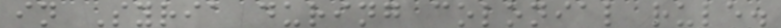in Syria during colonial rule.
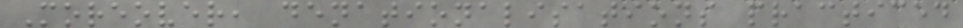Moreover, denationalisations practiced
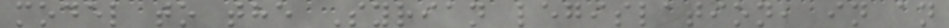model to the Syrian legislation, in an
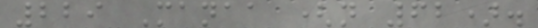229 Manaa (n 62).
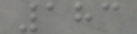183
